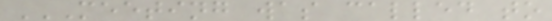MEETING WAS CALLED TO
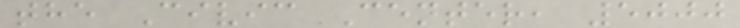the Civic Center, 5000
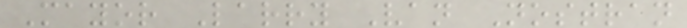Mayor Larry Van Nostran
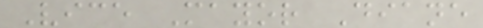Vice Mayor Diane
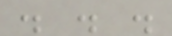. . .
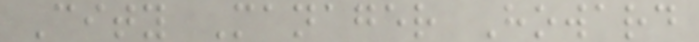City Manager Howard
